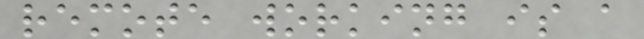remote working is a
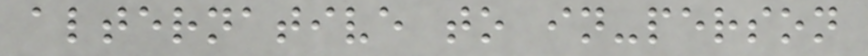alternative to in-person
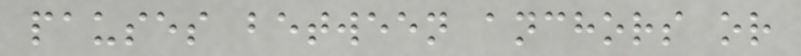pauses between anchors or
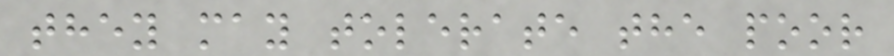they may tolerate the poor
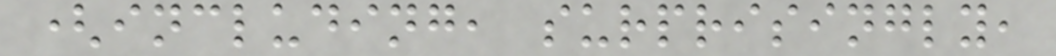(including, surprisingly,
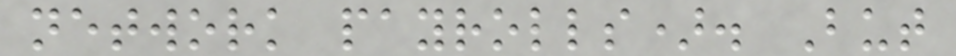network payrolls). But
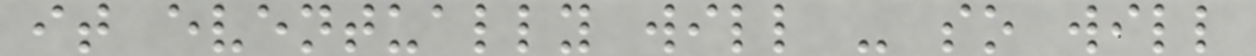it eventually will - so will
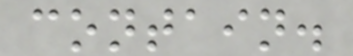contain.
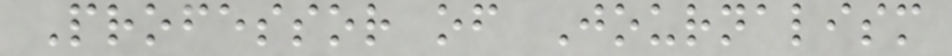Professor of Journalism
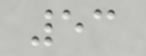53
